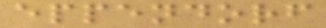eppendorf
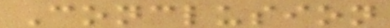Conclusion
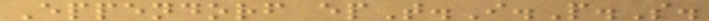Eppendorf epT.I.P.S.
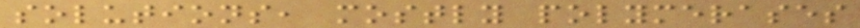solutions, mostly polymerases
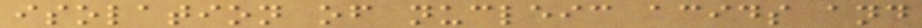isolation of nucleic acids and
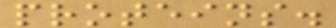proteins.
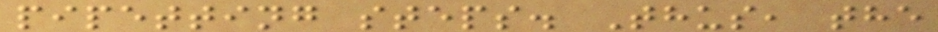pipetting steps. Thus, the
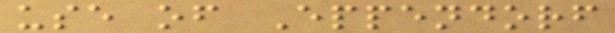use of Eppendorf
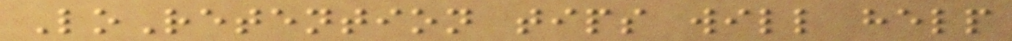LoRetention tips will help
